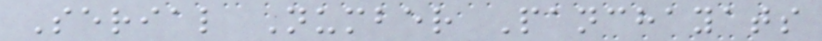Serial Number Panchayats
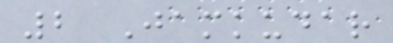2 Jamkudar
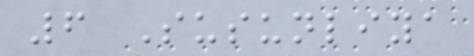6 Susunliya
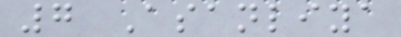7 Asanliya
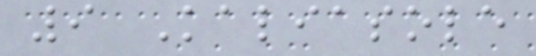9 Kaliasole
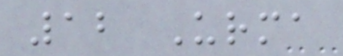12 Urma
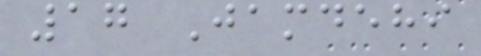17 Jamdehi
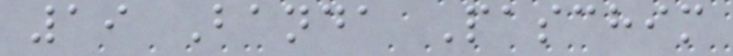19 Banda Paschim
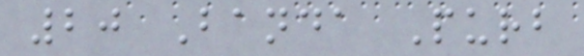20 Banda Purb
